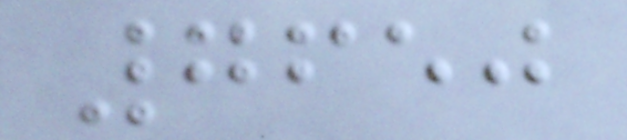7650
